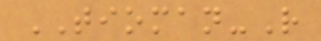TIOMAN-R
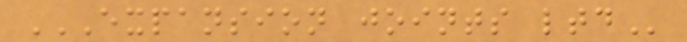EXPANSION JOINTS LTD
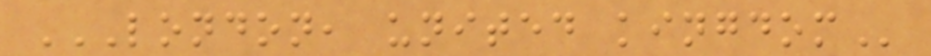LONDON, UNITED KINGDOM
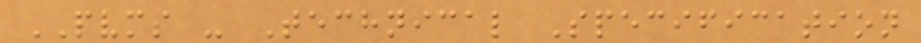PVMS - Technical Specification
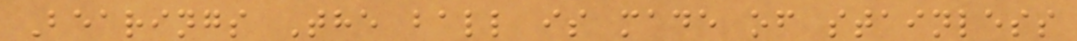Bearings The ball is made of stainless
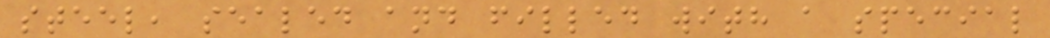steel, sealed and filled with a special
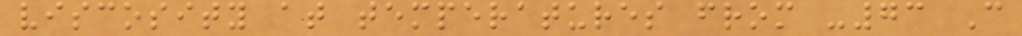viscosity at temperatures from -73 C
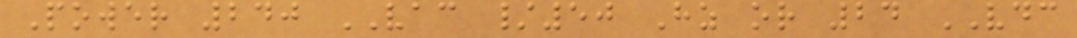Power 240 VAC /50 Hz or 24 VDC
